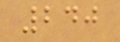240
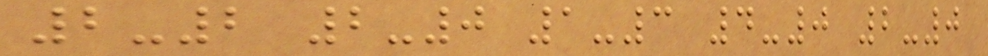2-2 2-0 1-3 4-0 2-0
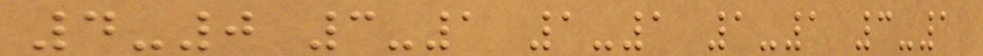4-0 3-1 1-1 1-1 3-1
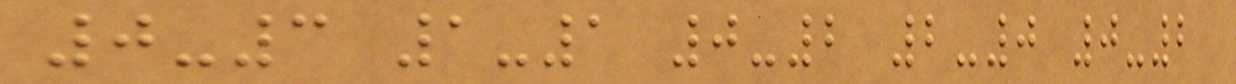0-3 1-1 0-2 2-0 0-2
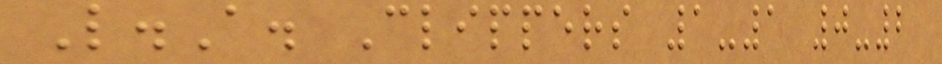L.A. Clippers 1-1 0-2
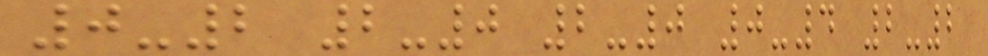0-2 2-0 2-0 0-4 2-2
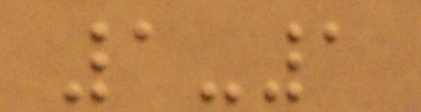1-1
